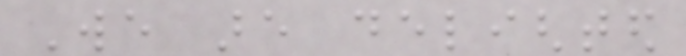We are delighted
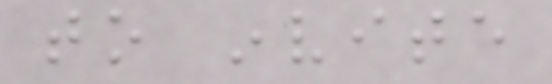to invite
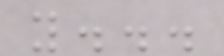you...
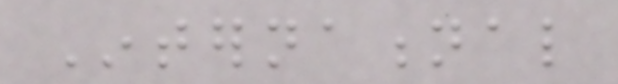International
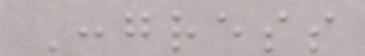Congress
